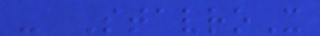- StavroX
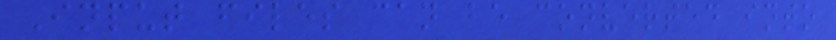Input files can be converted into
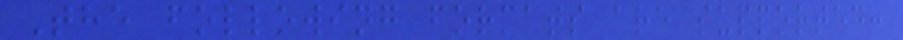The following formats are supported:
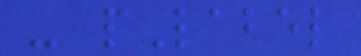- pLabel
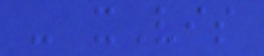- xVis
